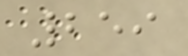259
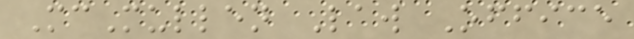McMullen Law Office
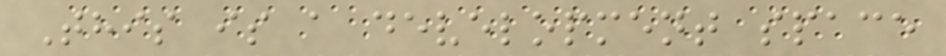This is a development space
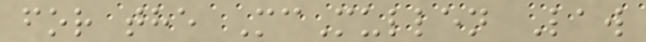for the McMullen Law
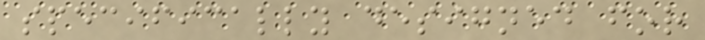specifically designed for
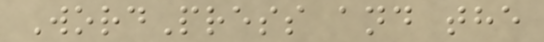WordPress and the
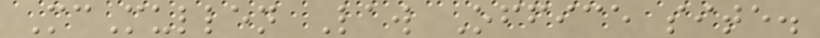McMullen Law Office site.
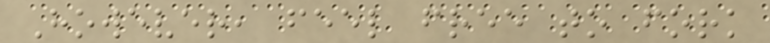However, feel free to fork
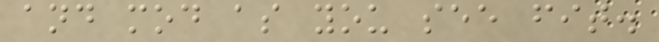and mod as you see fit.
